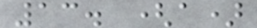13. (a)
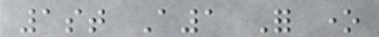1st A1 For one
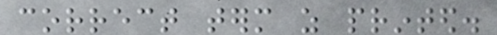correct term as printed.
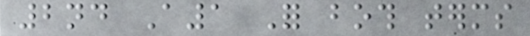2nd A1 For both terms
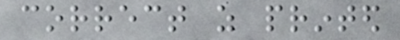correct as printed
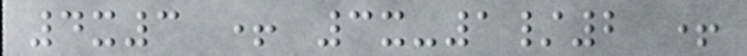4x3 + 3x-1/2 +
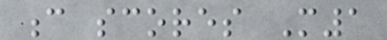c scores M1
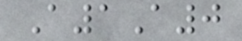A1A0
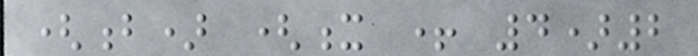(b) (x + 4)2
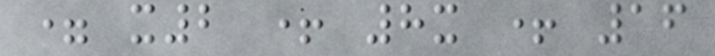= x2 + 8x + 16
